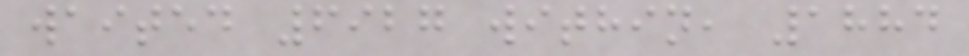waited 6927 within, 1884
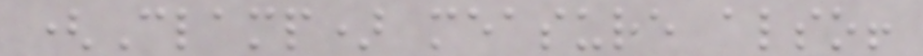(Clamp) measure also!
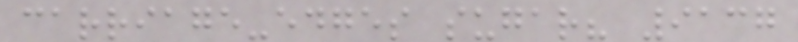carriage-edges sugar? 9137
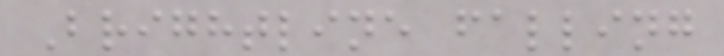Brightline falling
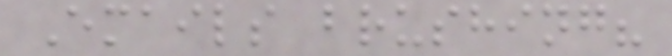Emails brushing?
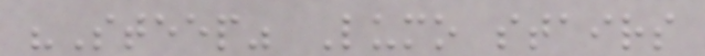"Steep" Lumo stairs
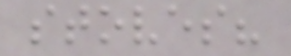stoves?
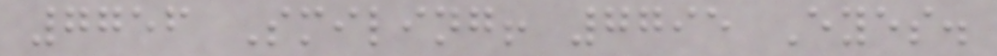7756 Smiling! 7795 Eyes.
